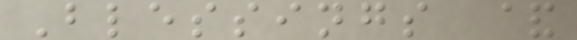Blessings &
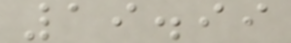19.99
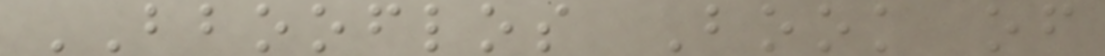BBOOFLOS Book of
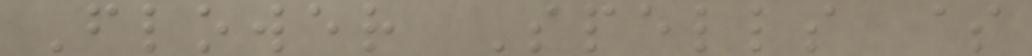Flower Spells $
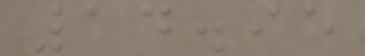14.95
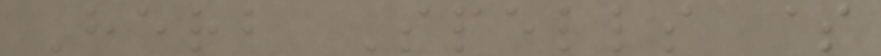Herb Spells $
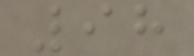98
